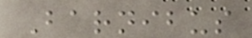Barnibus
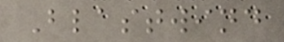Blastwind
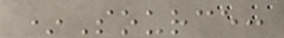*Source:
